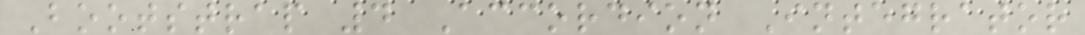Bootstrap 4 Accordion Integrator
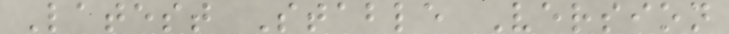Latest Stable Version
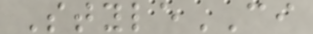StyleCI
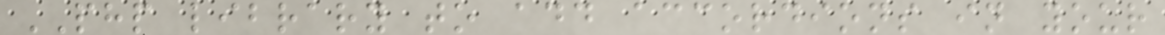PHP library to add accordions in your
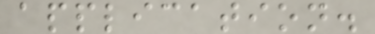application.
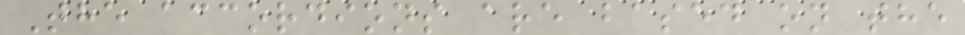The accordions are based on the
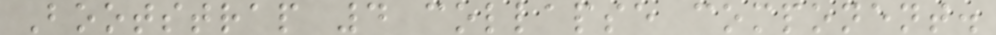Bootstrap 4 collapse component.
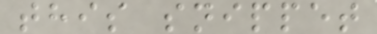this snippet
